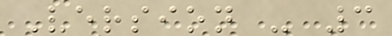Version - 3
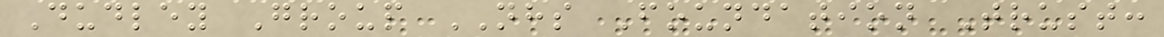Dudley Group NHS Foundation Trust:
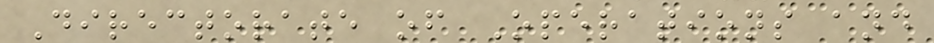Directorate of Operations and
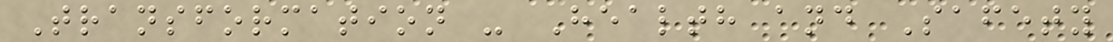Transformation - Health and Safety
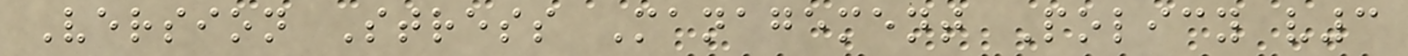Version Stress Management Policy v3
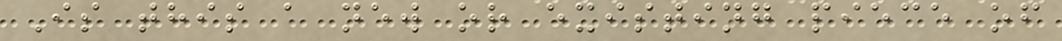Is this a new or existing piece of
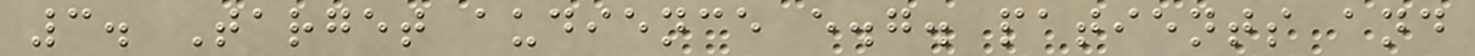3. Target audience e.g. patients and
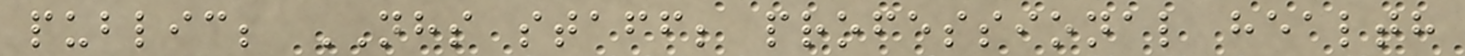public; NHS staff; professional health
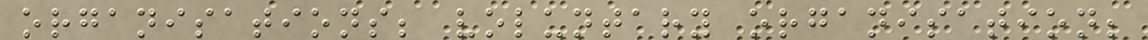organisations; voluntary organisation;
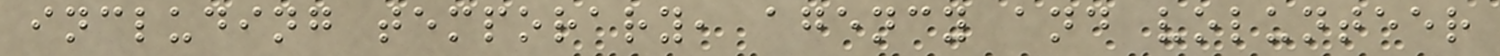including temporary, agency and volunteer
